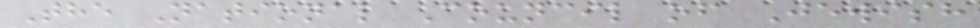The National Council of Jewish
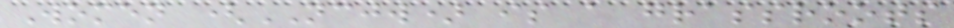Women (NCJW) is a grassroots
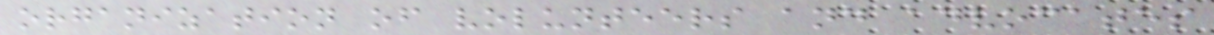organization of volunteers and advocates
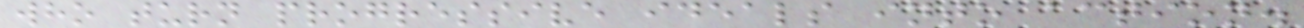who turn progressive ideals into action.
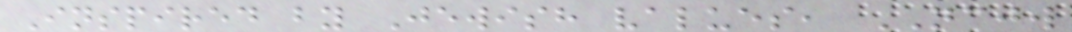Inspired by Jewish values, NCJW
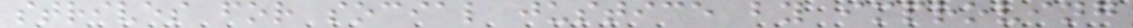strives for social justice by improving
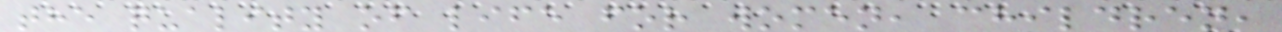the quality of life for women, children,
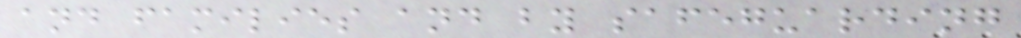and families and by safeguarding
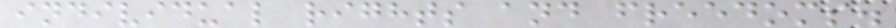individual rights and freedoms.
